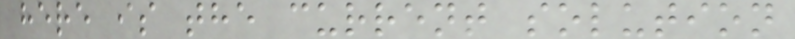here is the current solution
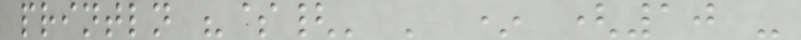println "${' ' * (10 -
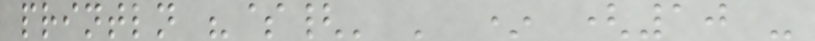println "${' ' * (10 -
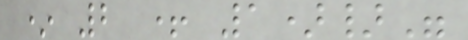* 2 + 1)}"
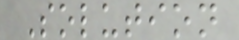Solution
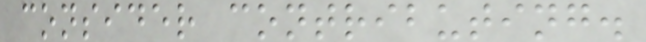consider contributing.
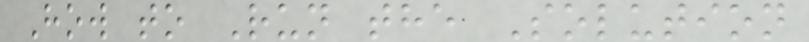How to Run the Solution
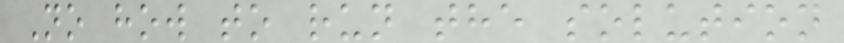No how to run the solution
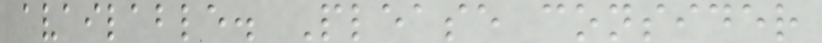available. Please consider
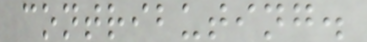contributing.
